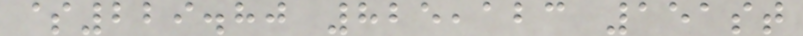$229.80 825,123 151st
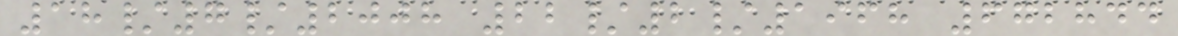18/7/2008 22/2/1968 672844
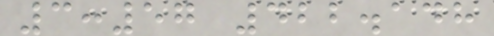3:57 422.148
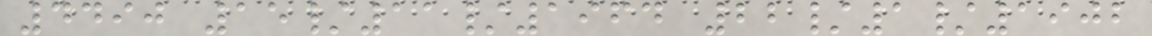4490 15/11/1964 22/1/1902
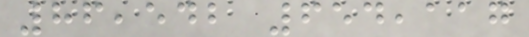86,542 654,117
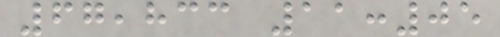67,833 11:05
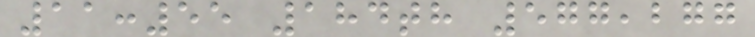11:55 184th 577,277
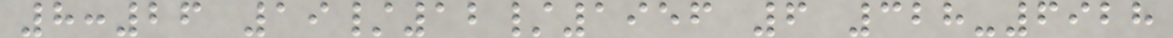8:26 19/12/1956 6 328-6928
